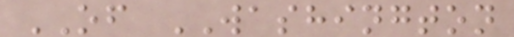OF WASHINGTON
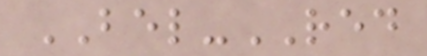BEL-RED
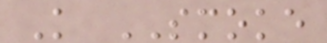K SMOKE
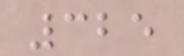325
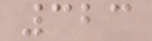323
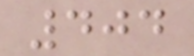404
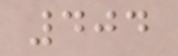404
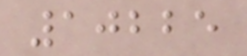10225
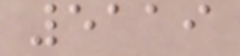5119
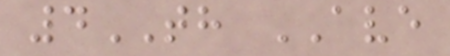4TH AVE
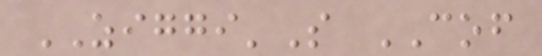ZIGGI'S COF
